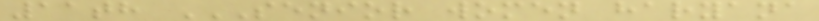11th SENIOR WOMEN HARYANA
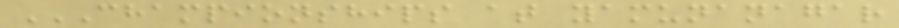CHAMPIONSHIPS AT YAMUNANAGAR
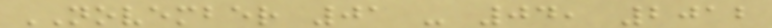NOVEMBER 01 - 04, 2012
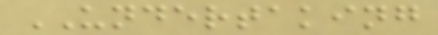UNDERTAKING
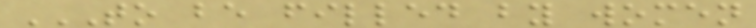TO BE FILLED BY WOMEN
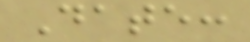Date:
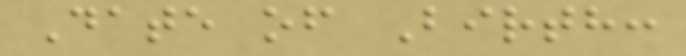Date of Birth:
